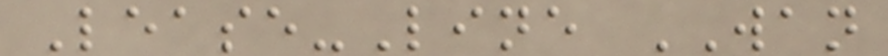Lease-Line WAN
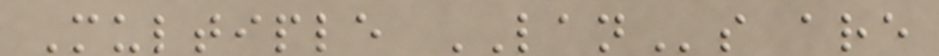Multiple LANs are
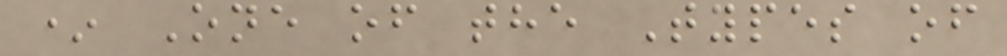* One of the Types of
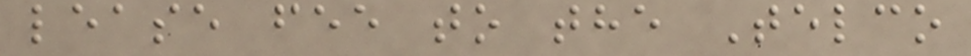lease fee to the Telco
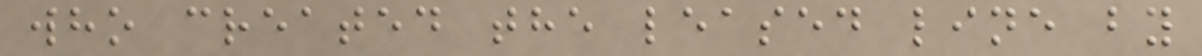who created the leased line by
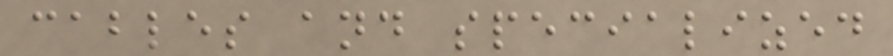cables and specialized
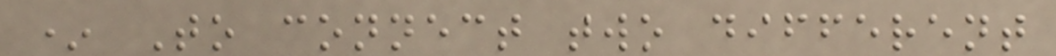* To connect two different
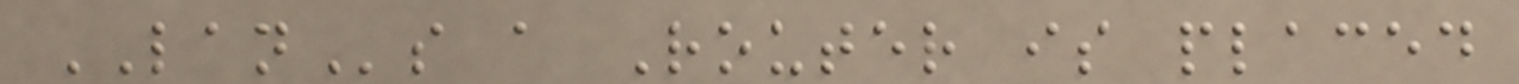LANs a Router is placed
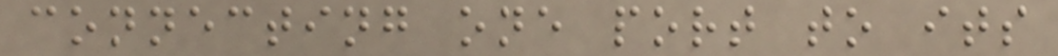connecting one port to its
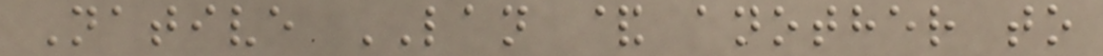Native LAN & another to
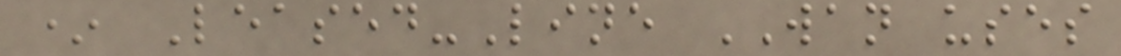* Leased-Line WAN uses
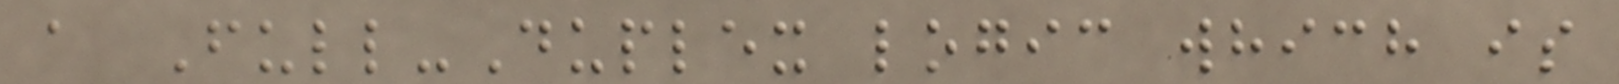a Full-Duplex logic which is
